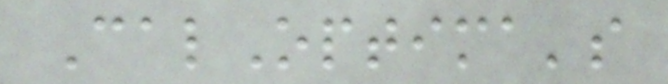CalOptima's
